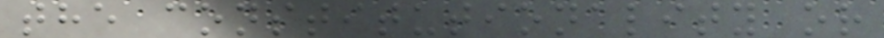the constitutionality or
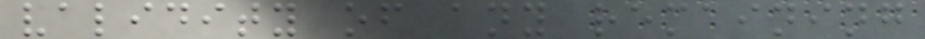validity of any remaining
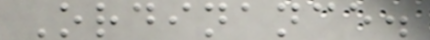Ordinance.
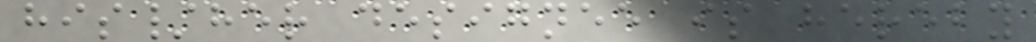his/her designee is hereby
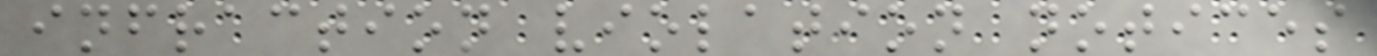infraction violation notices
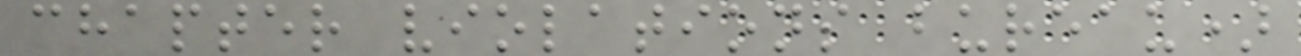chapter violations bureau)
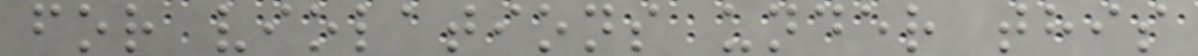for violations under this
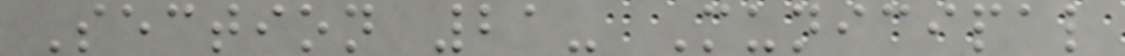Section 21- Municipal
